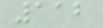112
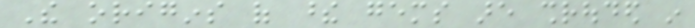The origins of these gems are shrouded in
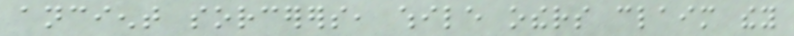ancient sorcerers, while others claim they
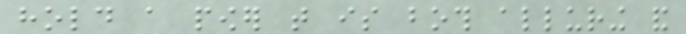hold a power that is both alluring and
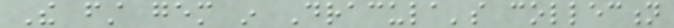The first gem in Dracula's collection
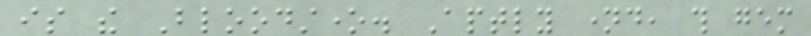is the Bloodstone. Aptly named, this gem
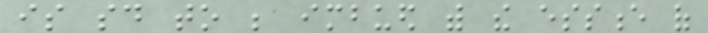is said to be imbued with the essence of
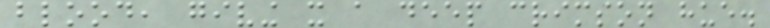blood, giving it a deep crimson hue.
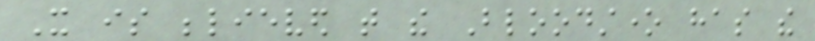It is believed that the Bloodstone has the
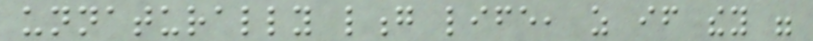unnaturally long life, as if they were
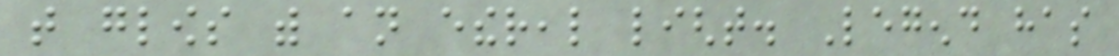that glows with an ethereal light. Legend has
